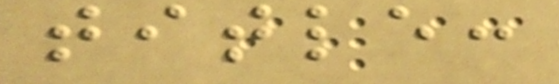title:
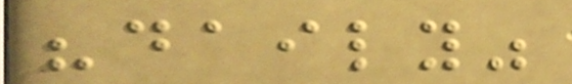"daily"
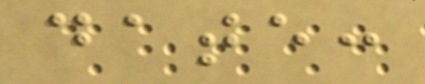date:
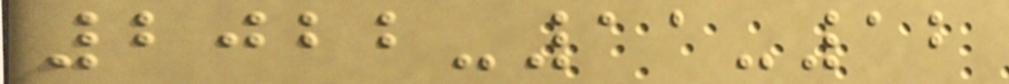2022-11-12
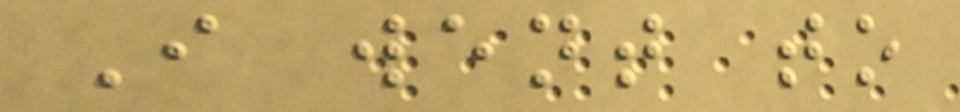I went to
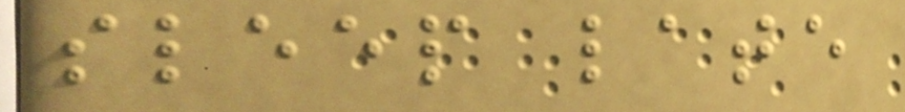sleep late
